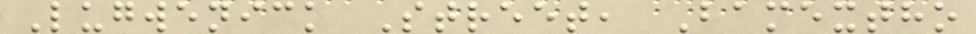Lugwenick Street, Bamextho
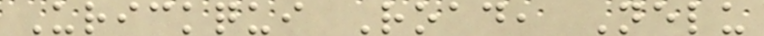Urickqui Road, Nelu
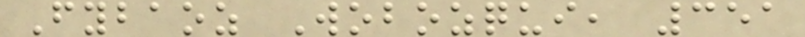Fybaoz Wobozqui, 351
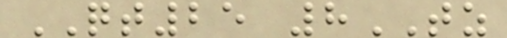QT25 8TZ
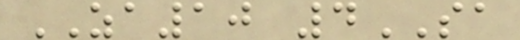ZA10 4SA
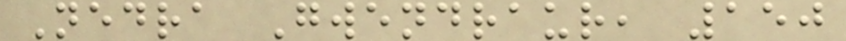Nedra Gwendraur, 150
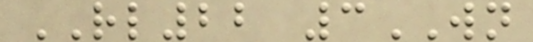RL22 3WN
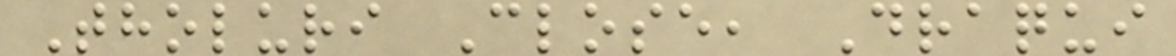Tholuri Close, Draqui
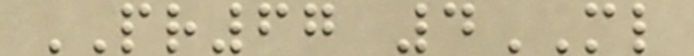PR67 4ML
